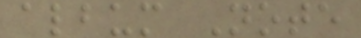album Note
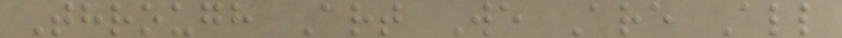Through Art We Are All
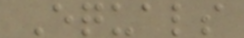Equals
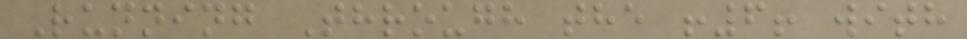Running Through the !6! with
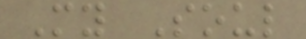My Soul
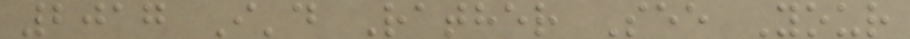2017 I'd Rather See Your
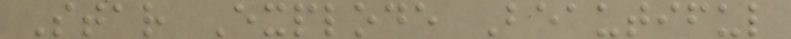Star Explode Beautiful
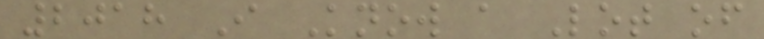2018 I Know a Lot of
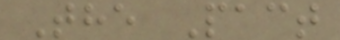The Pact
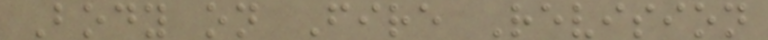Body on Fire Revision
